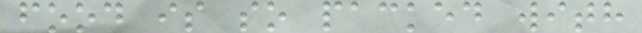food is so packed with
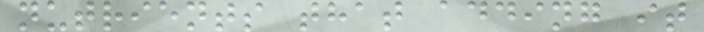nutrients that adding it
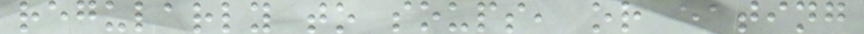regularly to soups, or eating
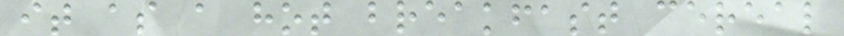it as a hot breakfast cereal
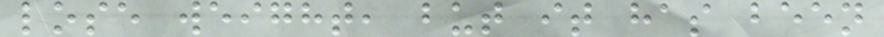lose weight, but it has been
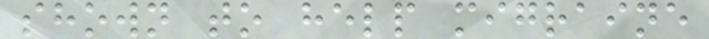shown to help migraine
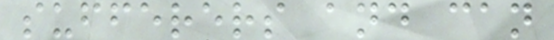sufferers and can
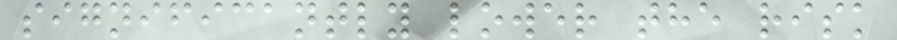significantly lower the risk
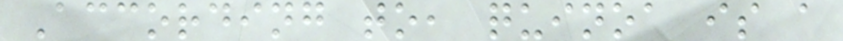According to, quinoa is a
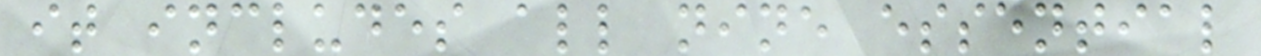it includes all nine essential
